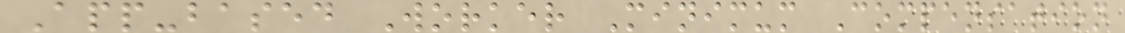App-based Worker Minimum Compensation
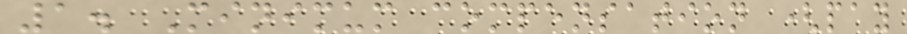1. Minimum compensation (pay
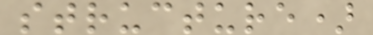structure)
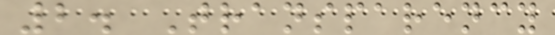2. Transparency
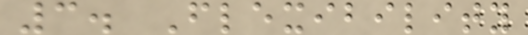3. Flexibility
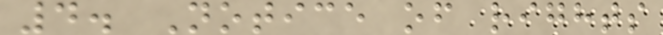4. Notice of rights
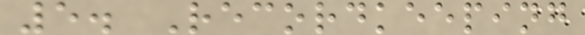5. Recordkeeping
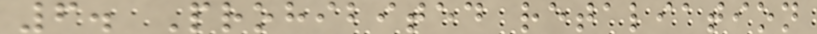6. Prohibited retaliation
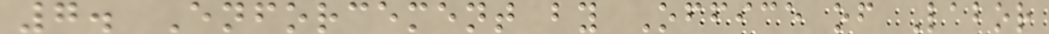7. Enforcement by Office of Labor
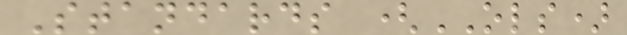Standards (OLS)
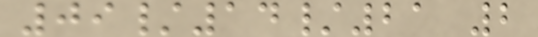09/14/21 2
